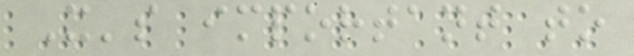It's important to
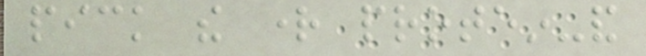pick the right protein-and
